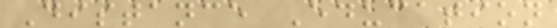Distance Education
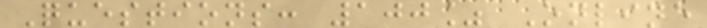Questions: 100% Online
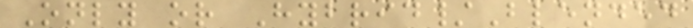Only or Hybrid/Blended
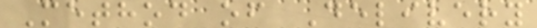Method of Delivery
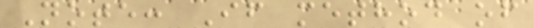Note: If method of
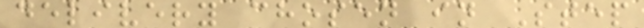delivery chosen in Step
